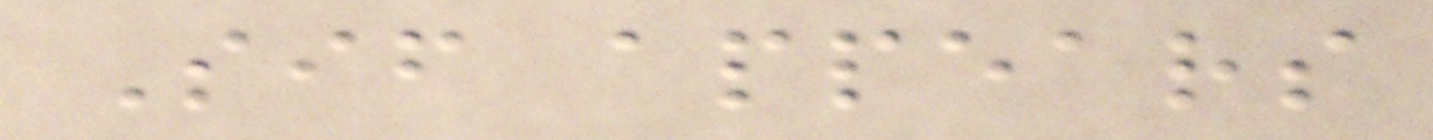Sif appears
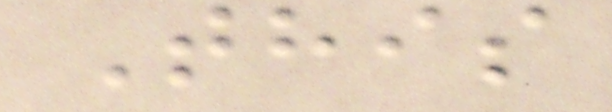This
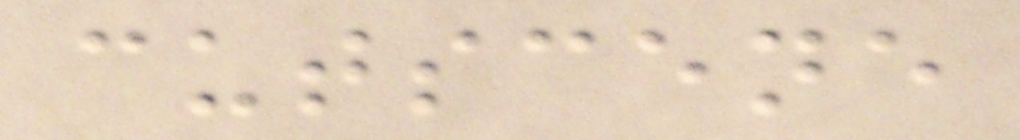cutscene
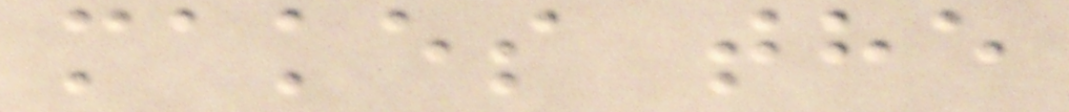makes the
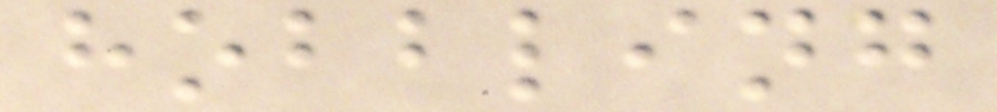hobbling
